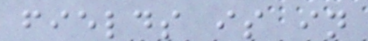fields is in
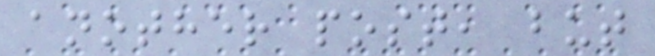another post, but
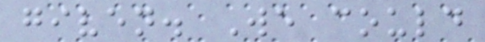given. We could
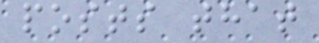posts that
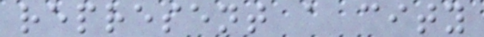represent a city
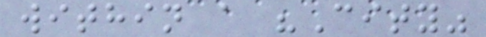within a "City"
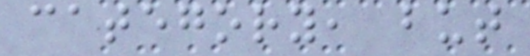category, but
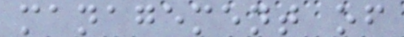management of
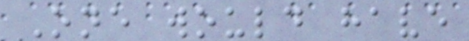One would have
